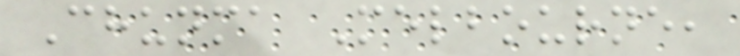Chunma Melbourne,
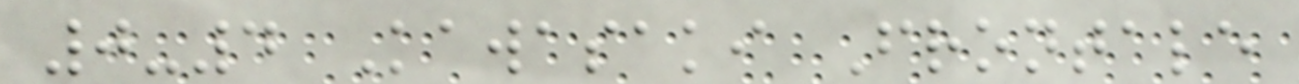0-4 Kawasaki Frontale
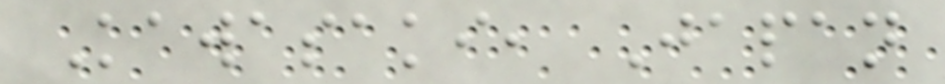Kawasaki, Japan
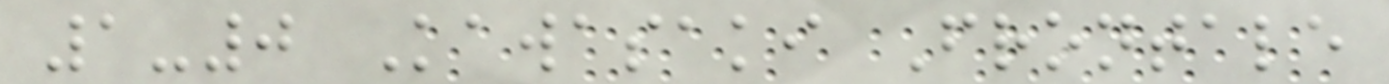1-0 Kawasaki Frontale
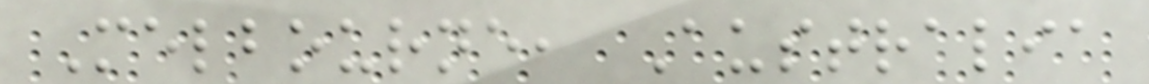Melbourne, Australia
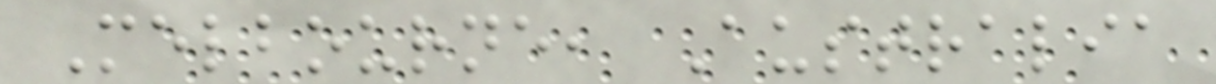Melbourne, Australia
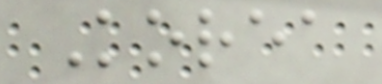Korea
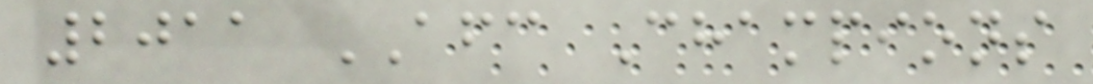2011 AFC Champions
